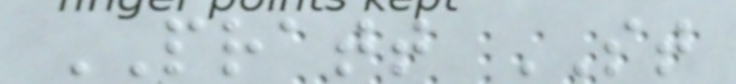PRATT ST
